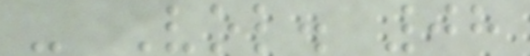- Vol. 08
